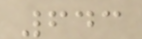643
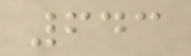643
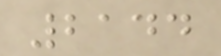2144
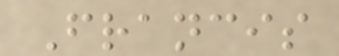Francis
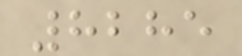8285
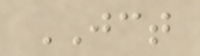JCT
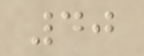40
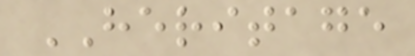HERITAGE
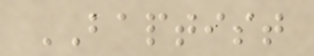BAPTIST
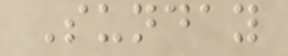Sunday
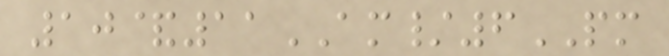10&11AM/6PM
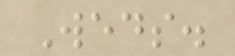Weds.
